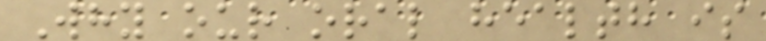Why our oral health is
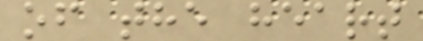of the heart
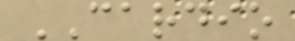CARDIO
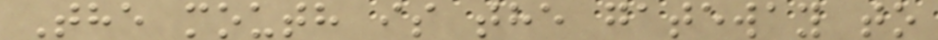The mouth is the gateway to
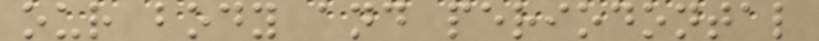our body and periodontal
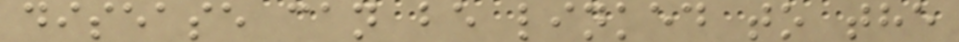disease can be linked to the
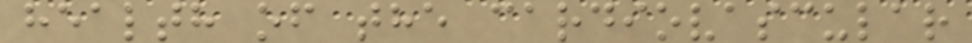health of the cardiovascular
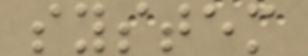system
